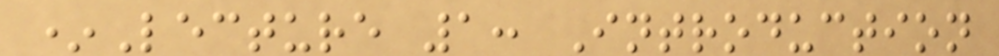*Lecture 1: Introduction
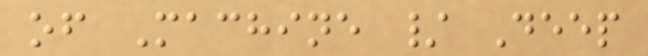of Machine / Deep
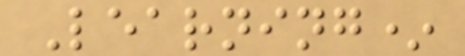Learning*
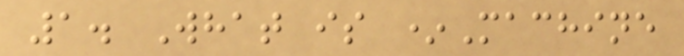1. What is *Machine
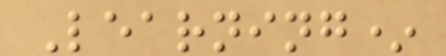Learning*
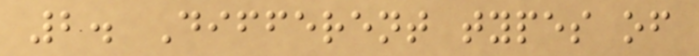2. Different types of
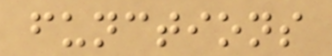functions
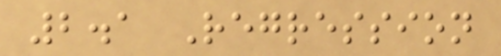2.1 Regression
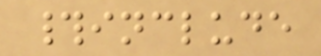#include
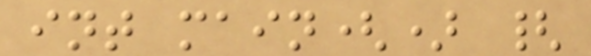int main() {
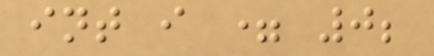int i = 0;
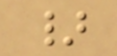}
